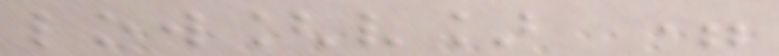low[v] =
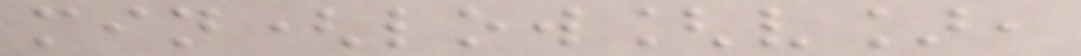min(low[v],
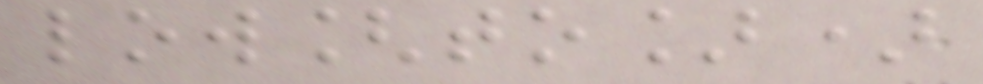low[to])
